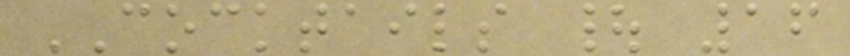COCKTAILS | 16
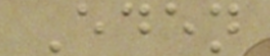Eden
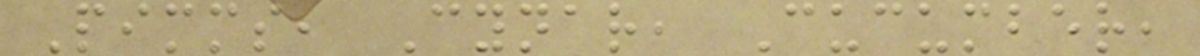Pimms, Cynar, Cucumber,
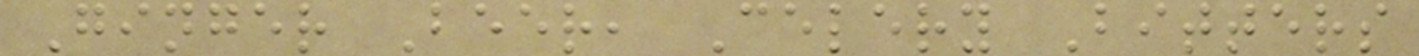Ginger Beer, Celery Bitters
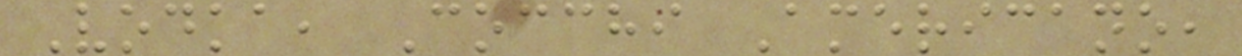Vodka, Cocchi Americano,
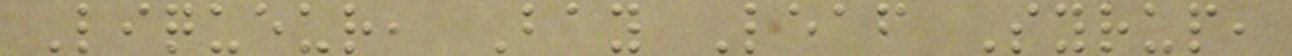Liqueur, Bay Leaf Syrup,
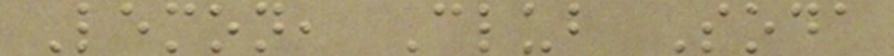Lemon, Club Soda
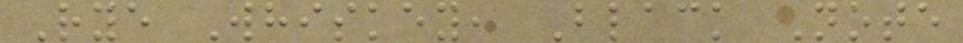Rye Whiskey, Black Note
